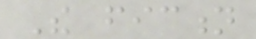The fiction
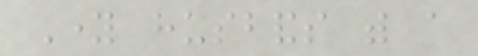Young husbands with a
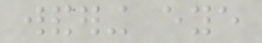wandering eye
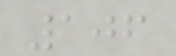106
